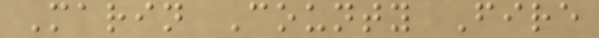Marin County Fire
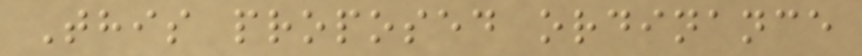This proposed ordinance
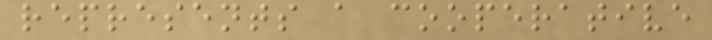represents a cooperative
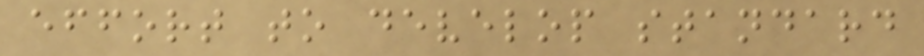effort to develop standard
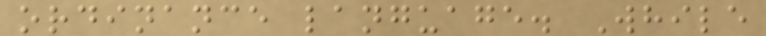ordinance language. While
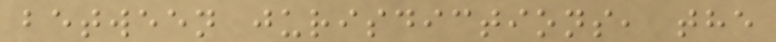between jurisdictions, the
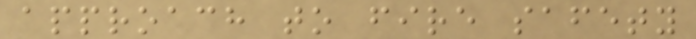approach to fire safety
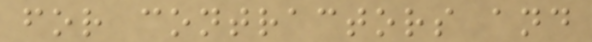for contractors and
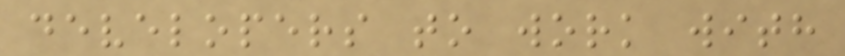developers to work with
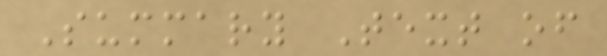Summary Text of
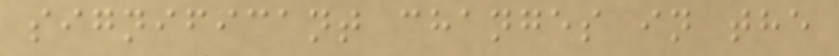significant changes in the
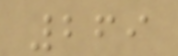269
